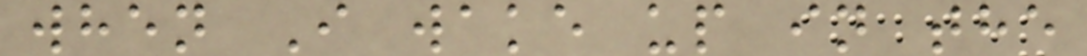when I wake up in the
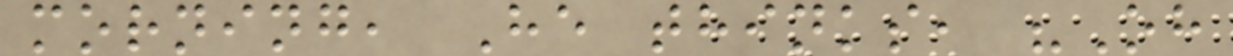morning, He thinks, "Oh
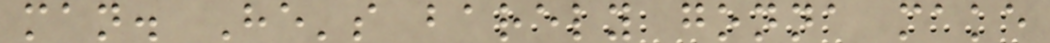man. He's barely gonna make
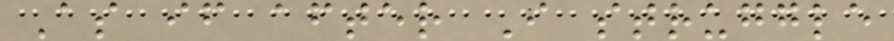As if after I struggle
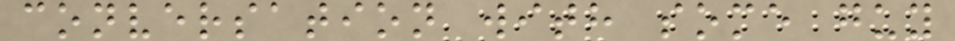conversation with some guy
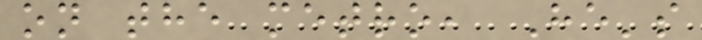on the metro, He's
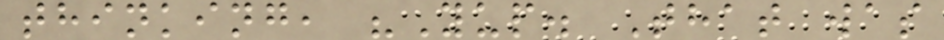thinking, "Yup. That was
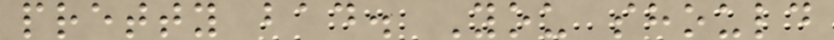pretty bad. You should
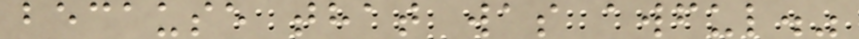because that was awful."
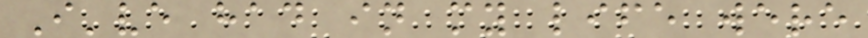I've had in my life were
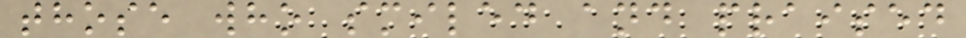those who smiled and praised
